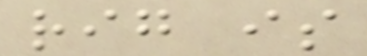rig is
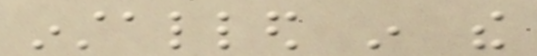installed in the
